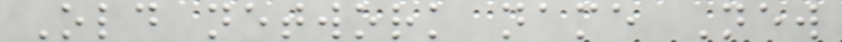Old network name New
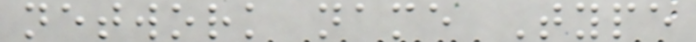network name Type
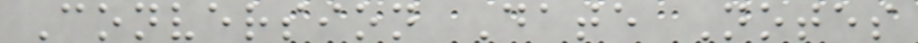Conversion Date Notes
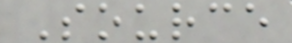Source
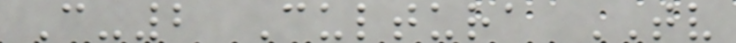C-2 Cultura TV
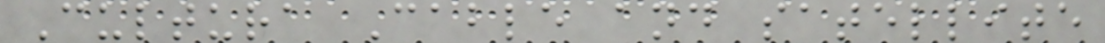Cultura Cable and satellite
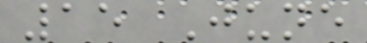15 June
